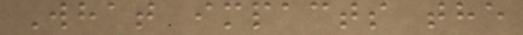What impacts the
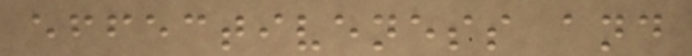effectiveness and
